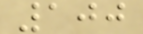100
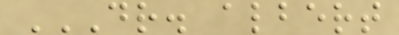DR. ALBERT
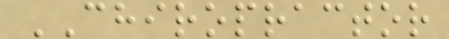CHIROPRACTOR
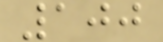100
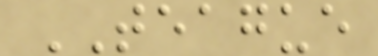TEAGUE
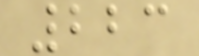223
